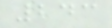243
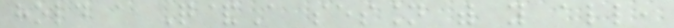hold a Q&A session with you all,
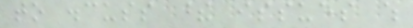to discuss these issues which
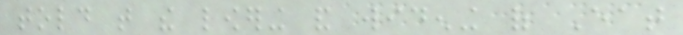told that the lowering and widening of Eat
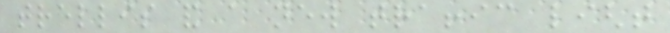trellis and a new traffic light
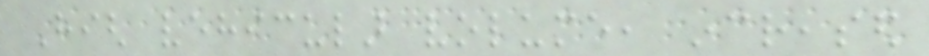High vehicular volume, increased
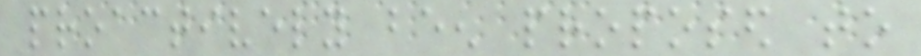proactively been proposed to
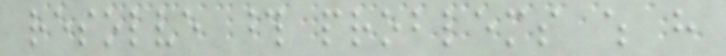resolve those problems which have
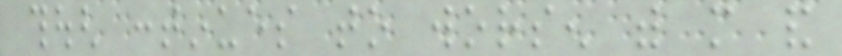though continues to worsen with more and
